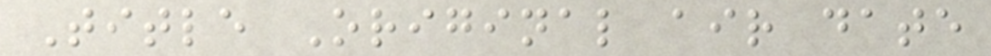Title Original air date
